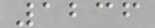1236
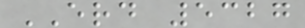ERD 5327
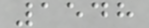1548
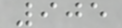905
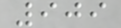909
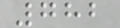782
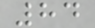84
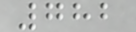782
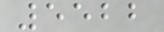5522
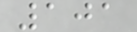101
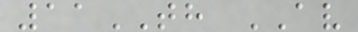11TH AV
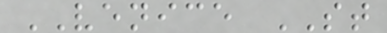VENICE ST
